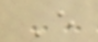E
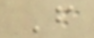F
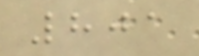801
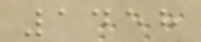1458
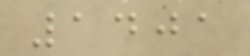1401
